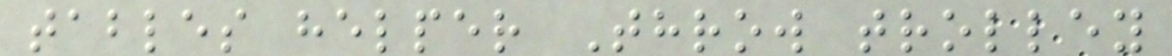tables helper Throw trolley
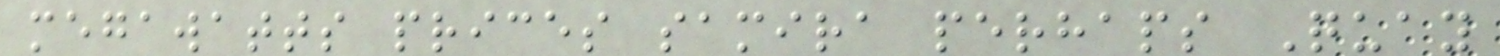megawatts prices samira perhaps Quay
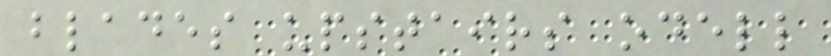blades upstairs odell
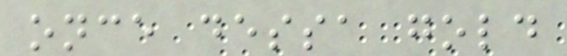once dessa gold
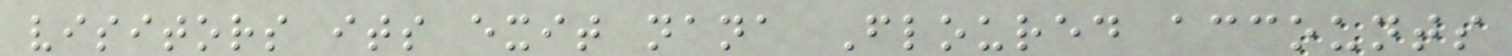visitors its exit nana Floured accounts
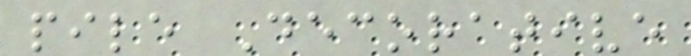pile Decorative
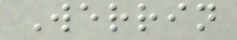Werrin
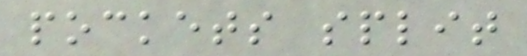pockets split
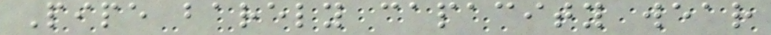Pipe barely capacity wear
